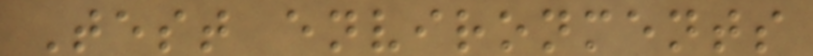Test environments
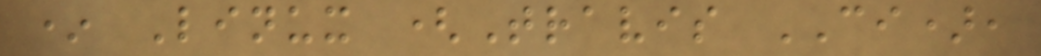* Linux (Travis CI),
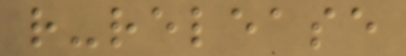r-release
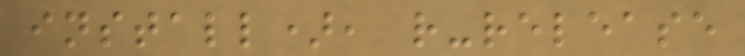install), r-release
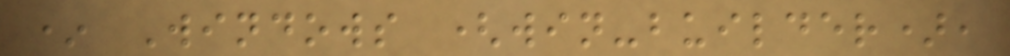* Windows (win-builder),
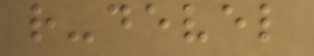r-devel
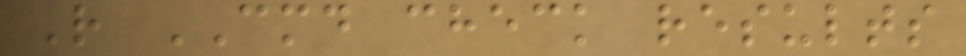R CMD check results
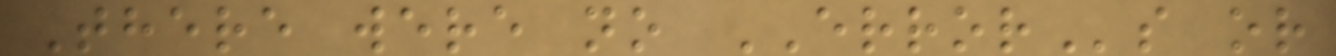There were no ERRORs or
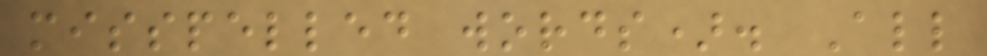misspelled words). All
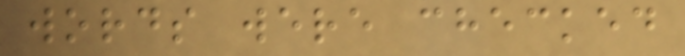words were checked
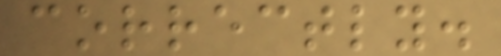correctly.
